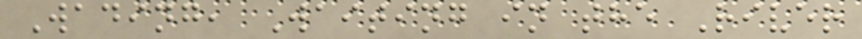Wading, Waiting in the River
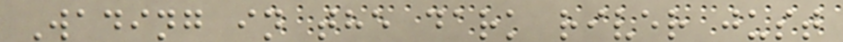Wading in the dark river just
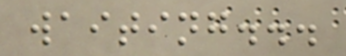waiting...
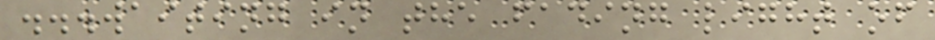...waiting in the fading light of
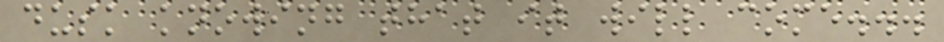dusk knowing that it will come...
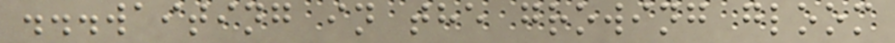...waiting in the growing gloom
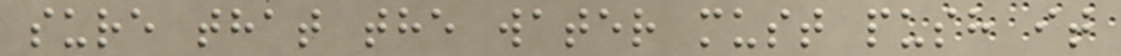sure that the water must push it
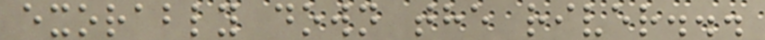exorably down the river...
